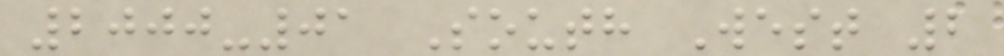2000-01 South West 2
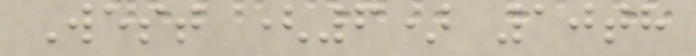West (6) 10th
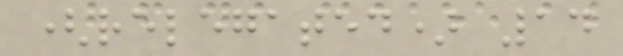(relegated) 14
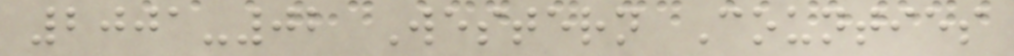2001-02 Western Counties
